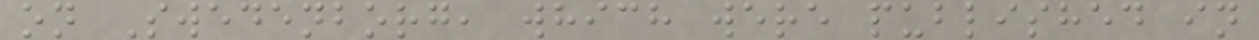on Swedenborg, which were published in
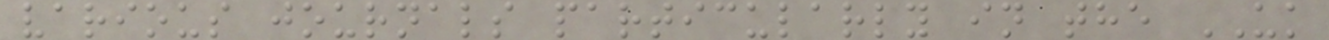various journals particularly in the UK
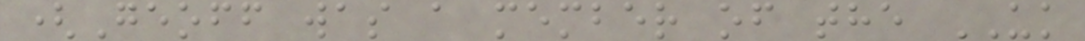(Geoff was a member of the UK
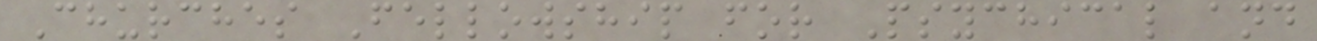Churches Fellowship for Psychical and
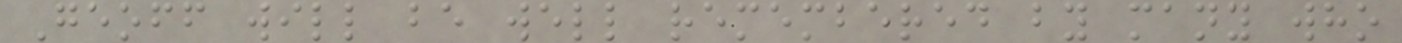Geoff will be well remembered by many who
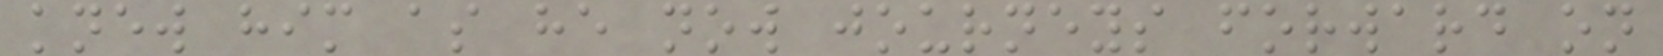knew him as he now journeys forward on
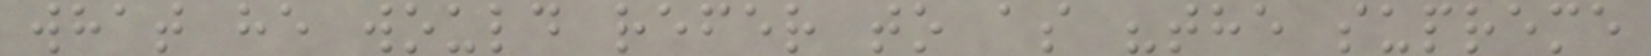what he would refer to as "the supreme
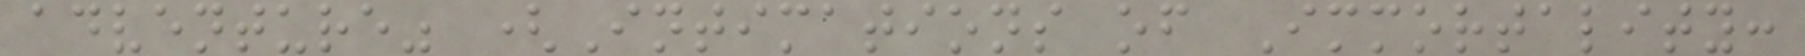adventure" (Intimations of Immortality:
